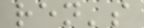ren's
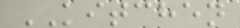KITCHEN
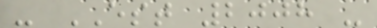- EST 2008 -
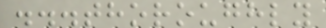...thoroughly
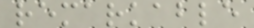remarkable
